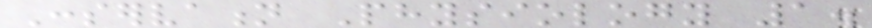Conservation Physiology 1.
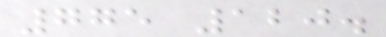775 120.
